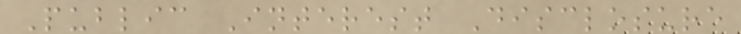Public Interest Disclosure
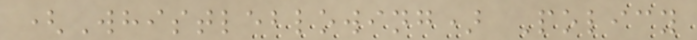(Whistleblowing) Policy
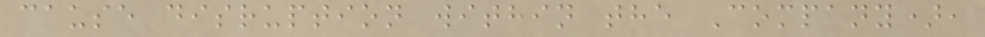cause disruption within the Company),
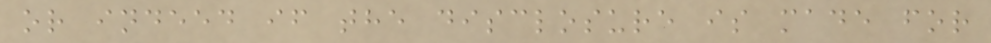or indeed if the disclosure is made for
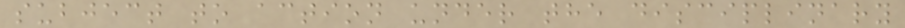subject to action under the disciplinary
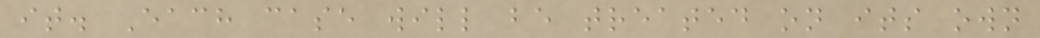it. Each case will be treated on its own
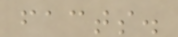facts.
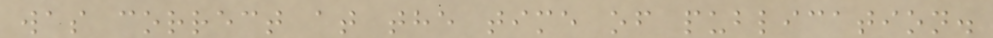was correct at the time of publication.
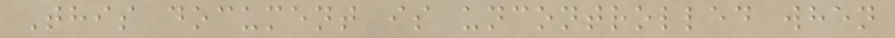This document is uncontrolled when
